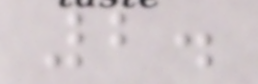2.
